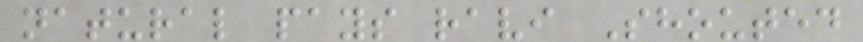natural pays ravi Shouted
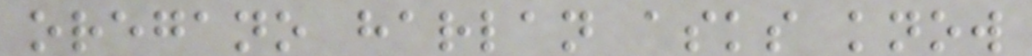oregano harlan asks know
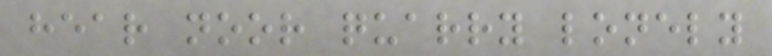hear noor quarry lonely
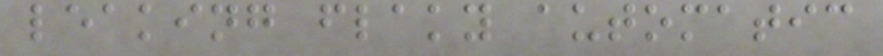leaking flaky automatic
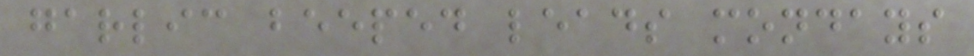garlic beeped leads mondays
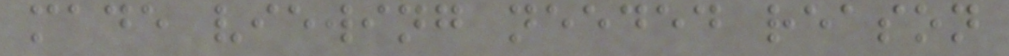made viewing needed reason
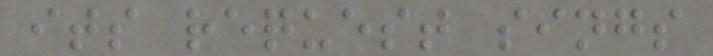its request sings
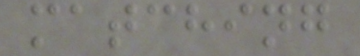matching
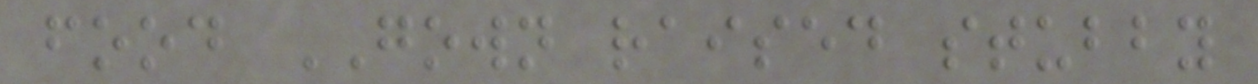food GOWN raised stubby
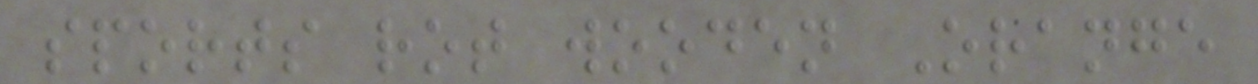sports rot wooden Orange
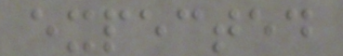expected
